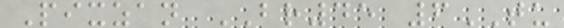Pixzan BR45 6TU
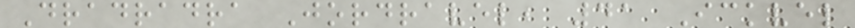Dradradra Jordravel, 41 Ickvel
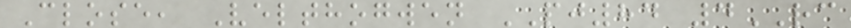Close, Velthogwen PJ84 4RC
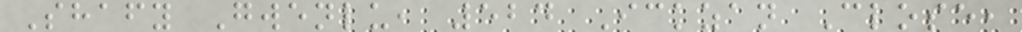Shafy Gwenlu, 524 Ickzan Close,
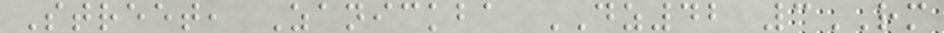Street, Zanickba DZ42 3RM
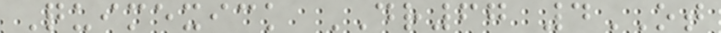Quimexick DR67 4OT
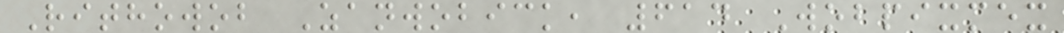Rithowob Zanwobick, 614 Wobpixmex
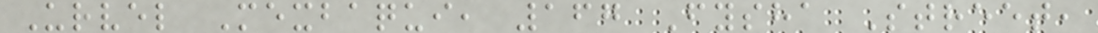Urvel Mexbaqui, 167 Fysha Street,
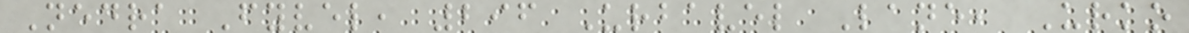Nedra Fyvel, 296 Urbavel Lane, Urko
